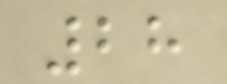28
